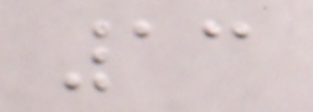13
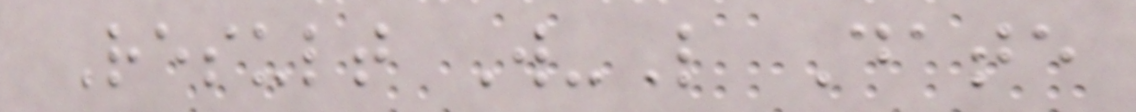Result W-L Date
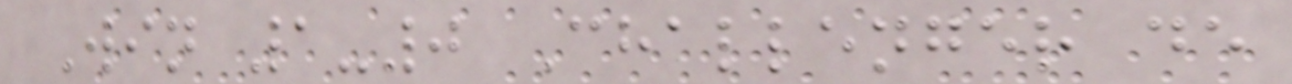Win 1-0 Challenger de
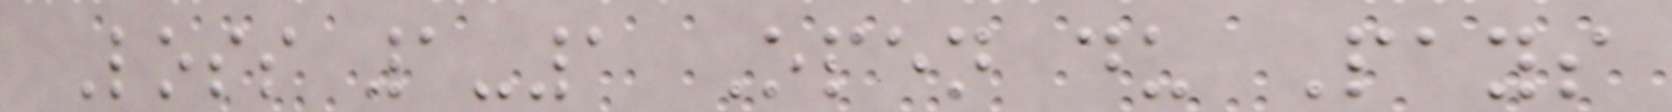Loss 1-1 Open du Pays
